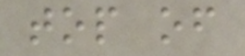top of
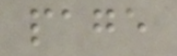page
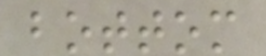bottom
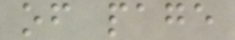of page
